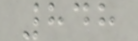848
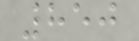850
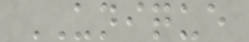UNIQUE
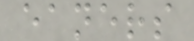eaners
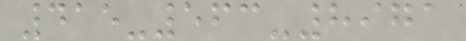415-563-8971
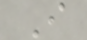I
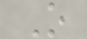O
